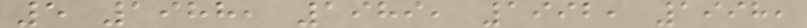5 1988, 1989, 1992, 1998,
